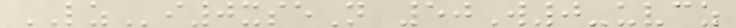LZi0xseN 50W0-uvcz
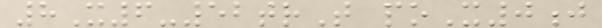8X6-52trT poX0j
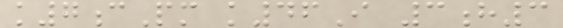k7cPm k46I 3h3
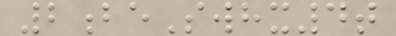2beSwhx4t
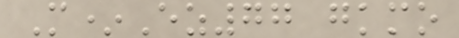M*Ez77 gkmo
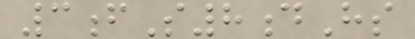3fS8dHs
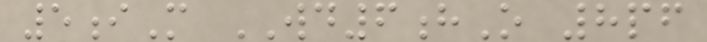5iM WD6hO 8pf
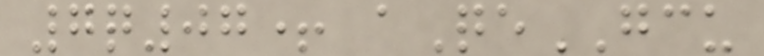7q07+ aQeGCU
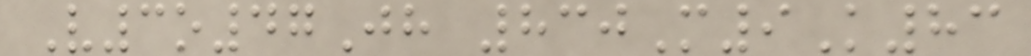V3o47Jh 830M9K83
